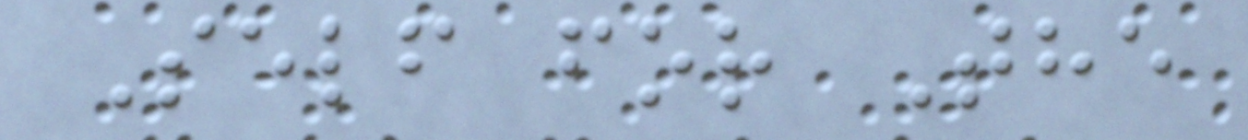Self for The
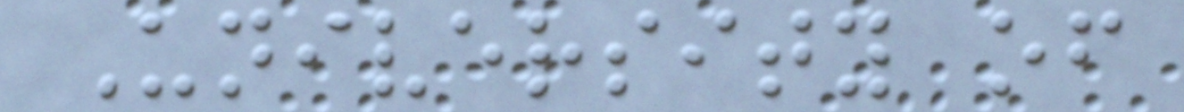University of
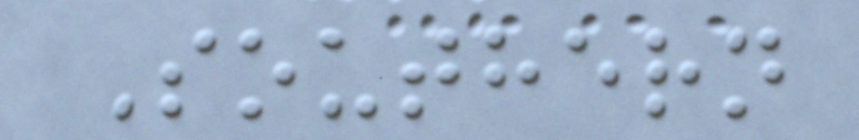Southern
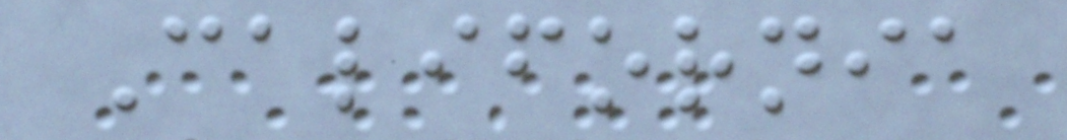California
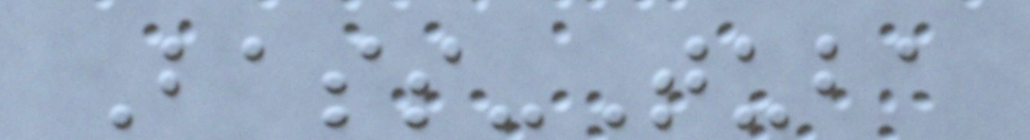Bass-Tuba
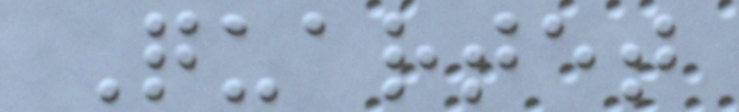Quartet
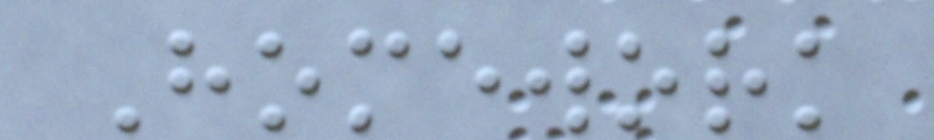Homework
